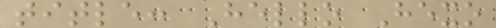title: Hello Hexo
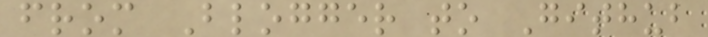from Blogger to Github
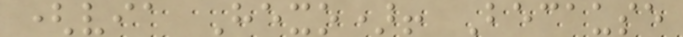(via Hexo)! Because
